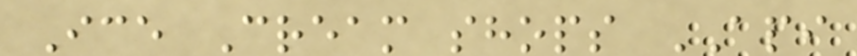Ice Cream shops API
